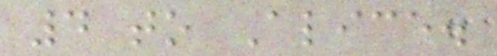4 to Alice.
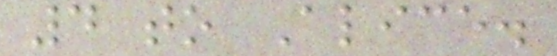4 to Alice.
